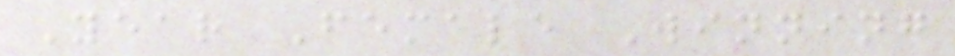Year Female Winning
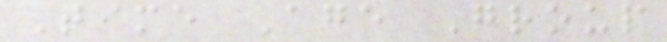Time Age Group
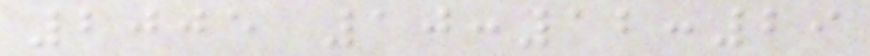2005 10:12:29
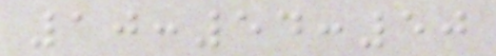10:54:50
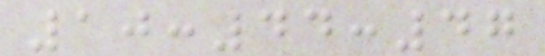10:44:47
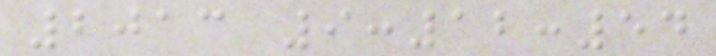2013 9:12:54
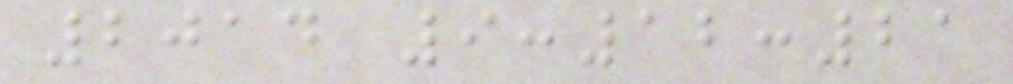2014 9:12:21
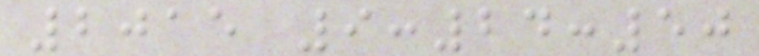2015 9:24:50
